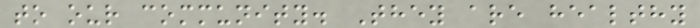to our community. They are healthy
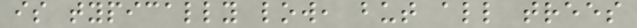is typically low, but all trees
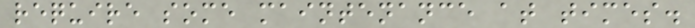require some maintenance at times.
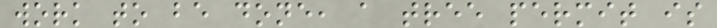work to be done, a tree permit is
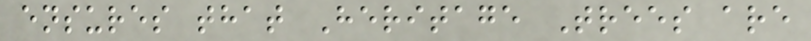ensures that Heritage Trees are
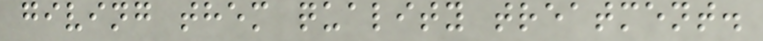giving them quality treatment.
